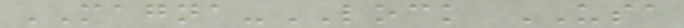MAGNA-LOCK USA
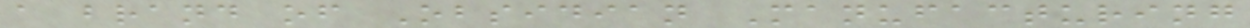a brand of Obsidian Manufacturing
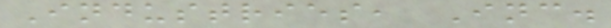Industries, Inc.
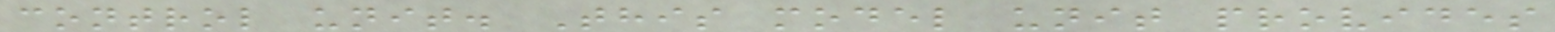control unit. This model unit provides
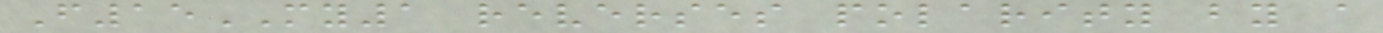F15MY1 reverses polarity by a
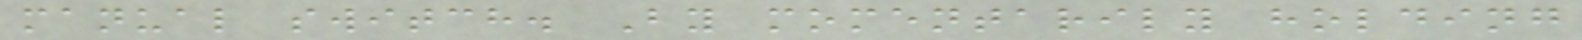manual switch. By momentarily holding
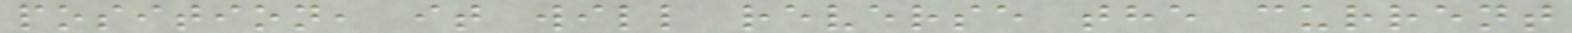position, it will reverse the current
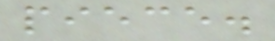piece.
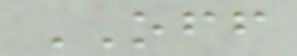OFF
